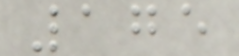175
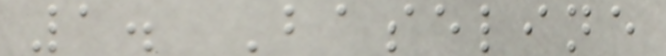1. Baseline
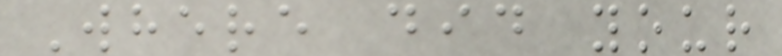Where did your
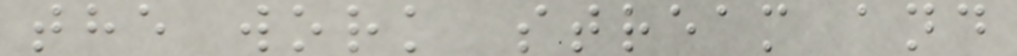the work stream and
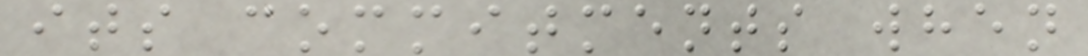its commitments when
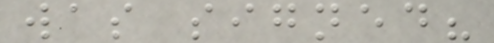was signed?
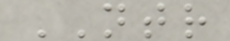NTR
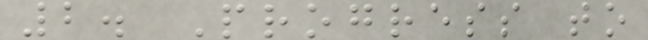2. Progress to
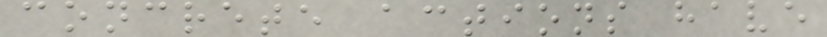concrete actions have
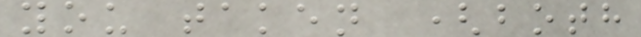you taken (both
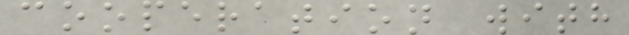cooperation with
